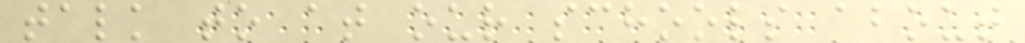talk to at our schools about
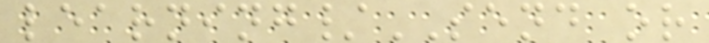learning/SEND or
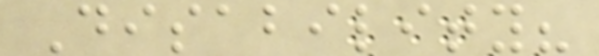Disability?
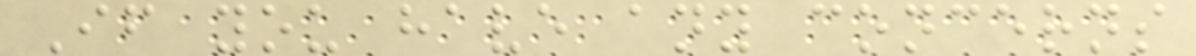If you have any concerns
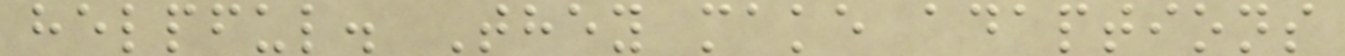helpful. They make adaptions
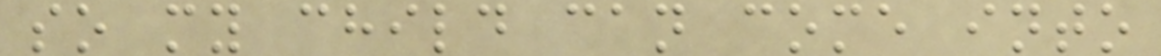so my child can come into
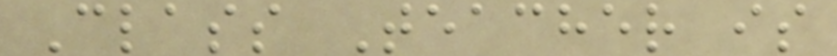Class Teacher is
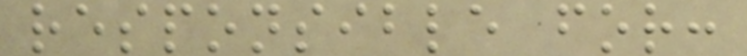responsible for:
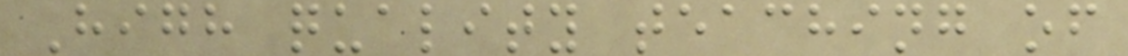High quality teaching of
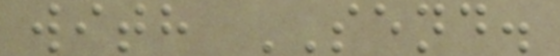with SEND.
